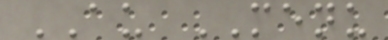AU MENU
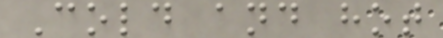Cold and hot
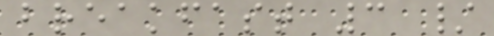breakfast 3 /
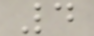4
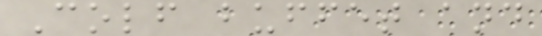Colf buffet and
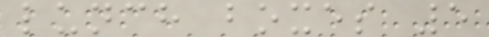lunch boxes 5
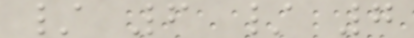/ 6 / 7
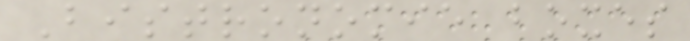Bistronomie boxes
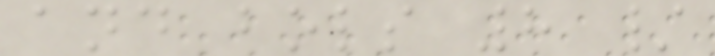and bols 8 /
